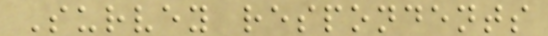Survey respondents
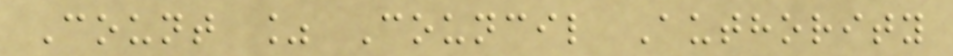Count % Council Authority
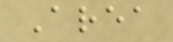Area
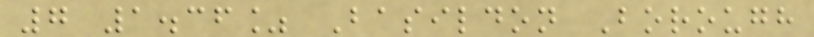7 1.36% Basildon Borough
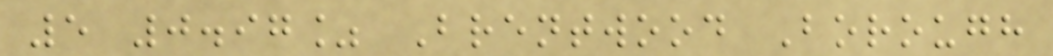5 0.97% Brentwood Borough
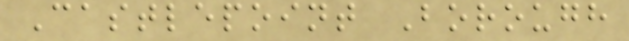Castlepoint Borough
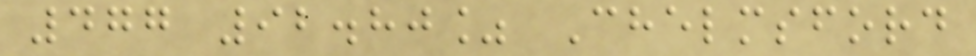477 92.80% Chelmsford
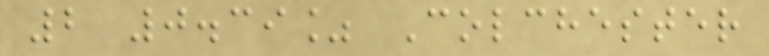2 0.39% Colchester
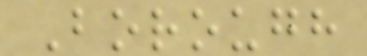Borough
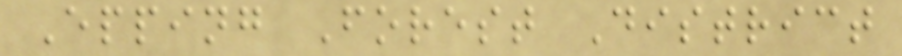Epping Forest District
